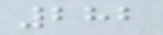282
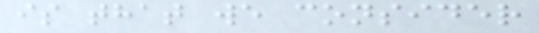is that we consider
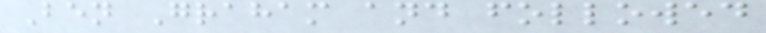Ben Graham and followed
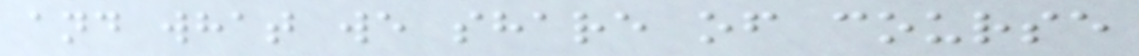and what we share of course
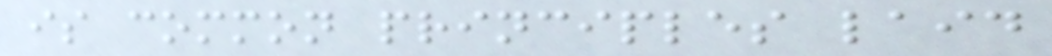is common principles laid
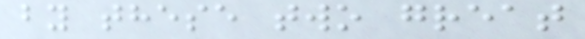by these two great
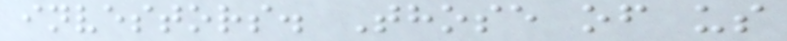investors. Those of us
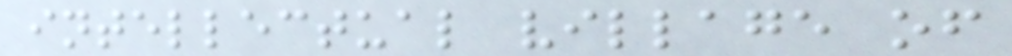intellectual village of
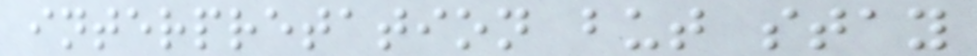interpretation but stay
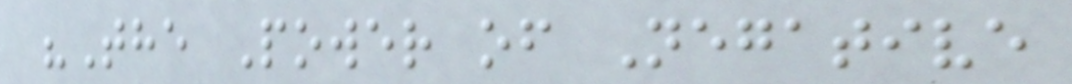"The Power of Negative
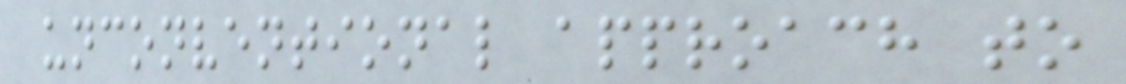unconventional approach to
